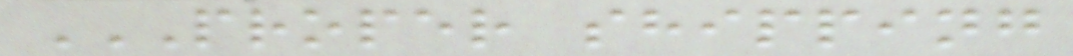PROPER SHIPPING
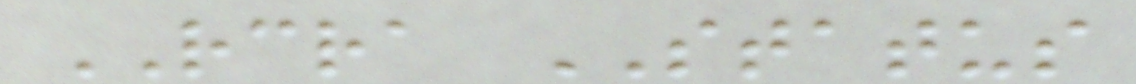RCRA STATUS
